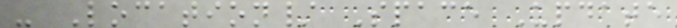- Location/ Space Update
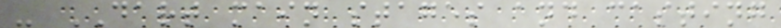- DART main stages and casting
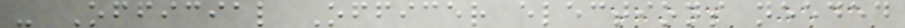- Official Officer elections needed
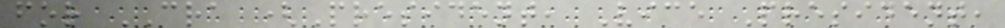for CRA (President, Vice President,
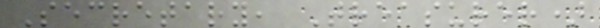Secretary, Treasurer)
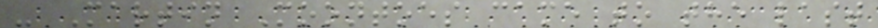- Martin Moontoes came to the last
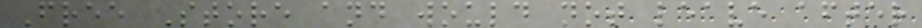Free Store and would not leave after
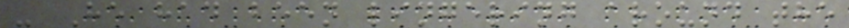- He had been lingering around the
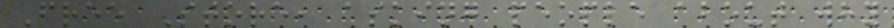Free Store, asking people about why
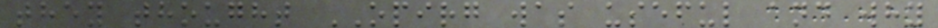they thought OPIRG was useful and why
